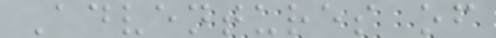Adventures of
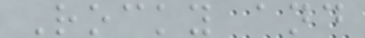Rocky and
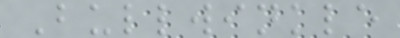Bullwinkle
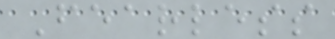Fearless
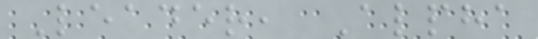Leader, Alpha
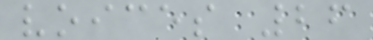voices 26
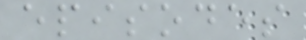episodes
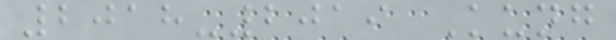2018-2019 Kung
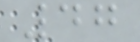47
